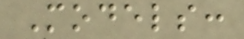Models:
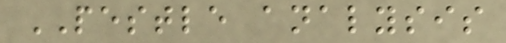PESTLE analysis
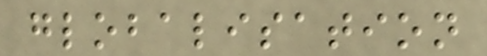globalisation
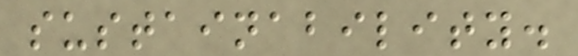sustainability.
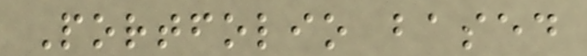Portfolio based
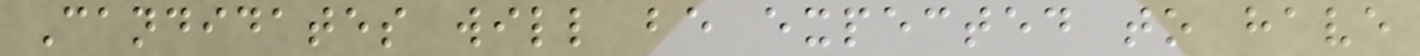Candidates will be expected to have
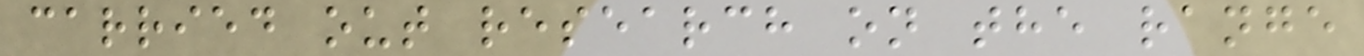carried out research on the range
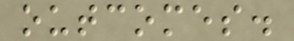outcomes.
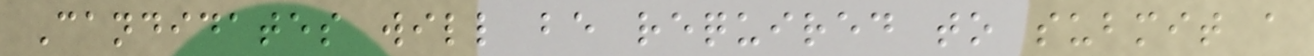Candidates will be required to submit a
